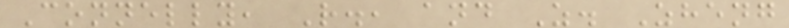Connelly, R., and Z. Zheng
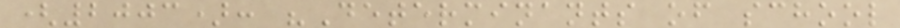(2003): "Determinants of school
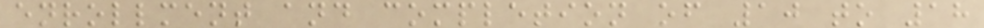enrollment and completion of 10 to 18
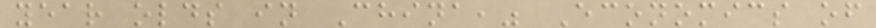year olds in China," Economics of
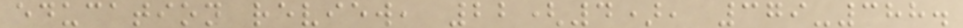education review, 22(4), 379-388.
